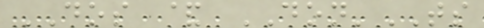DOS & DON'TS
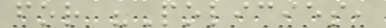for "Policies,
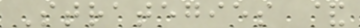Strategies &
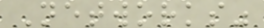Networks"
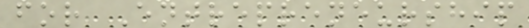for Entrepreneurship
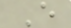E
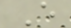E
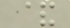&
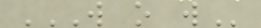W O W
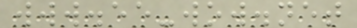www.ee-wow.net
